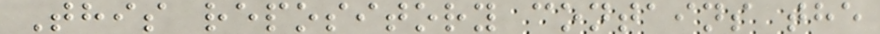This repository contains the
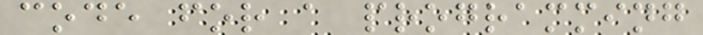code for a programming
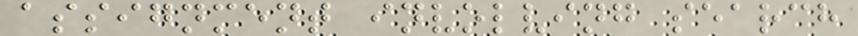assignment involving search
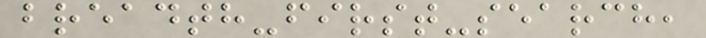breadth-first-search,
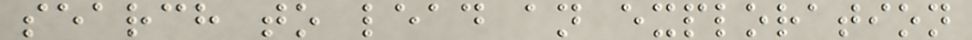search to lead an exploration
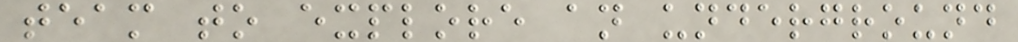team to explore an underground
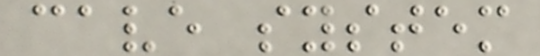cave system
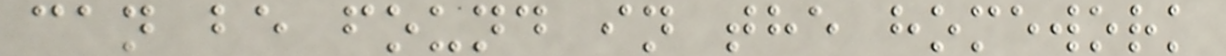can be found in the homework
